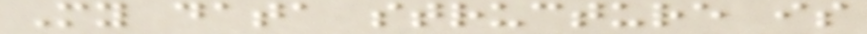My data structure is
